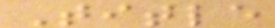Title
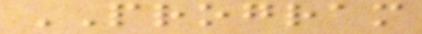PROGRAM
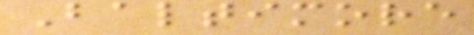Baltimore
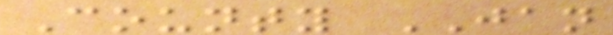County JAN
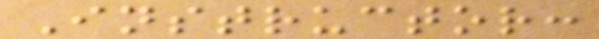Instructor:
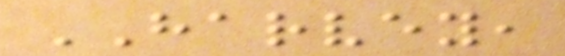HARVEY,
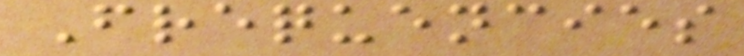Frequencies
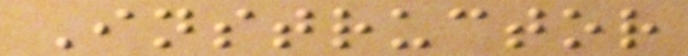Instructor
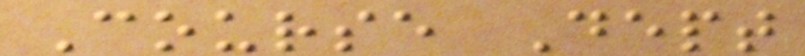Course Dept
